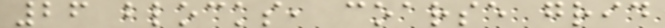26 blocks, coarse grid
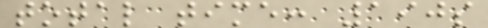total time: 190s
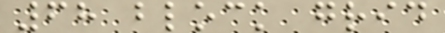68 block grid
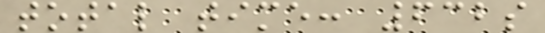total time: 632s
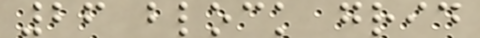26 block grid
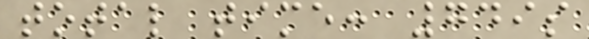total time: 749s
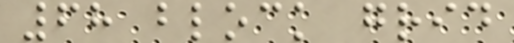68 block grid
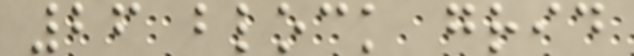26 block grid
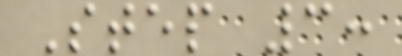Step 3:
